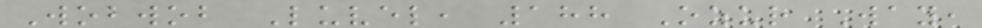Wobwob Luvel, 188 Ozur Way,
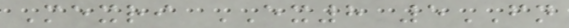Mexri EX8 5FN
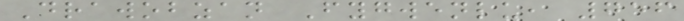Drawobzan Fygwenlu, 756
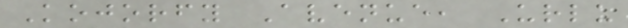Kojorfy Avenue, Urlu
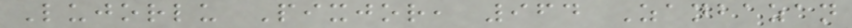Lujorlu Pixjor, 964 Zanbazan
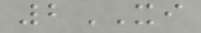2XI
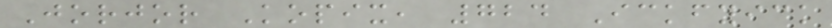Jorjor Kopix, 724 Ickfyick
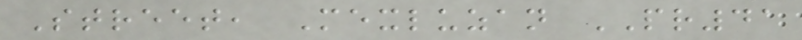Street, Mexluzan PR41
